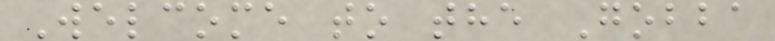Welcome to the Gobba
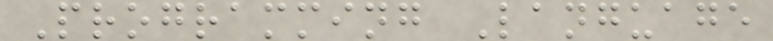Programming Language
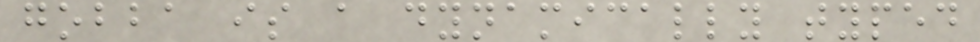gobba is a dynamically typed
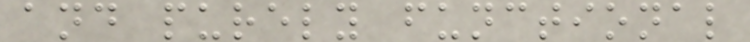and purely functional
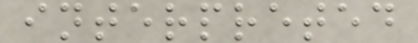interpreted
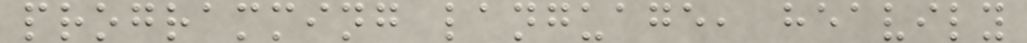programming language, heavily
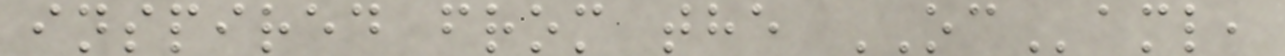inspired from the OCaml,
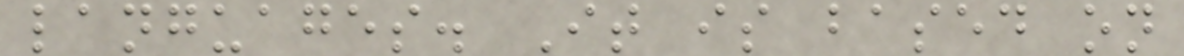languages. It is based on
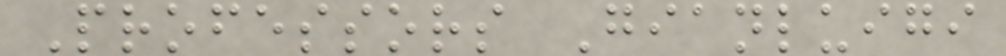Professors Gianluigi
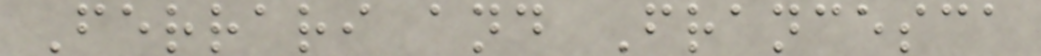Ferrari and Francesca
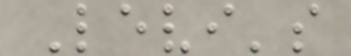Levi's
